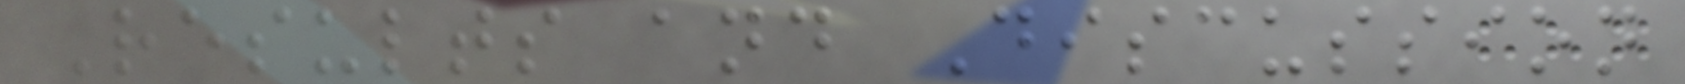Results and Discussion
